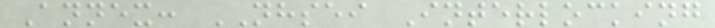Annex: NHSEI Interlocking
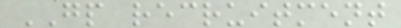GP recruitment
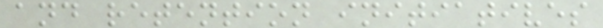and retention initiatives
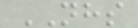NHS
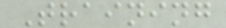Training
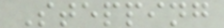Stepping
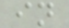in
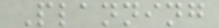Planning
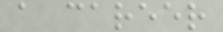a career
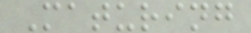Maturing
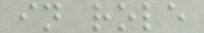in role
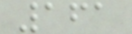161
